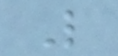L
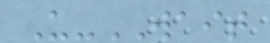U-WAIT
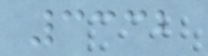3332
